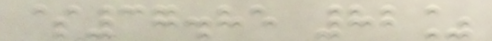$37.85 82%
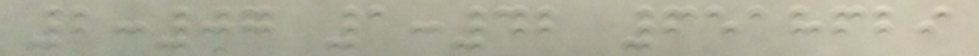2:07 1:42 6518629
